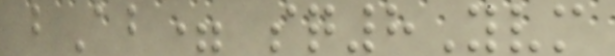bAb= sq8Yvm
